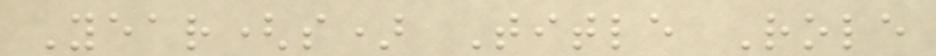Year(s) Title Role
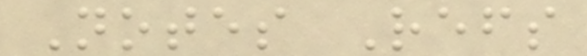Notes Refs
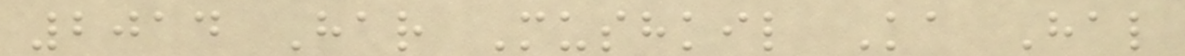2014 Har Mushkil Ka Hal
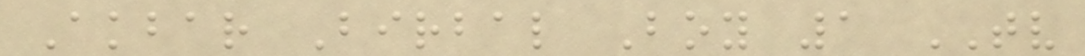Akbar Birbal Boy 1 TV
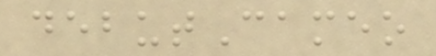debutCameo
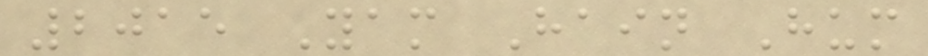2015 Yam Hain Hum
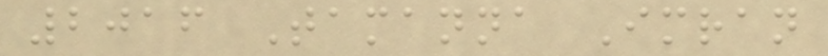2016 Tamanna Imran
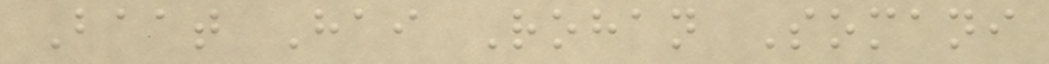Baat Hai Rohan Somani
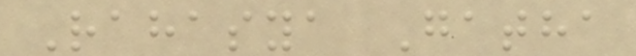Rahasya Gatha
